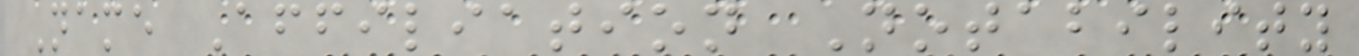Name Affiliation Notability
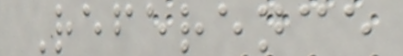Reference
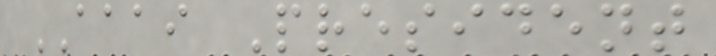AAAI President
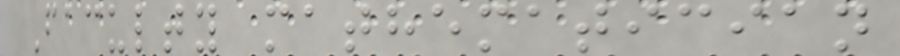Faculty mathematician
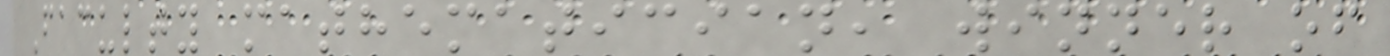Faculty mathematician, winner of
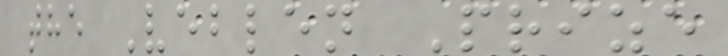the Veblen Prize
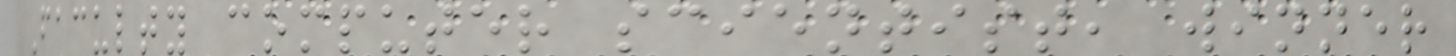Faculty computer scientist, winner
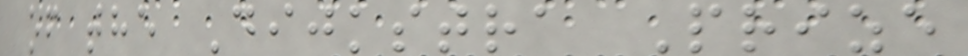of the Dijkstra Prize
